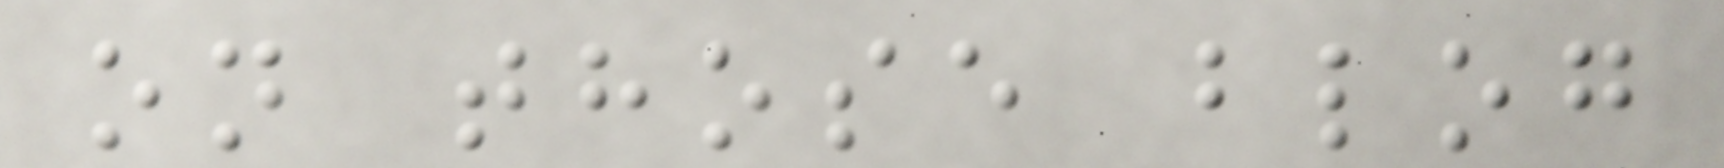on those blog
